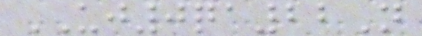UJ0qa22N
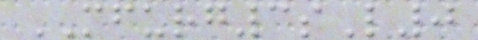MFURG3sL0
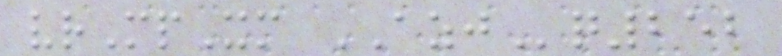vrMpXm AZJq252
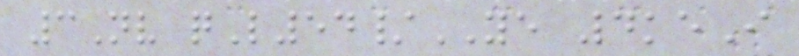3Nv qL54/YE 4keI
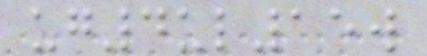ug4ul15w
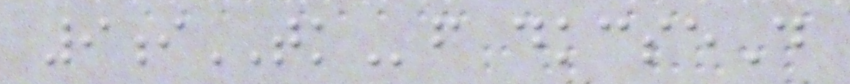9iTKf dkcseD
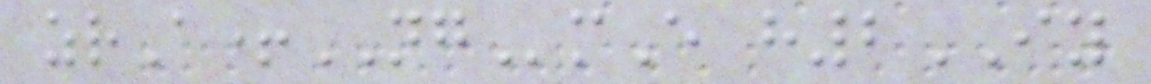zrA+NGmE h2IY
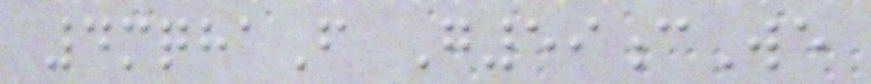4mqhaF G59cWe
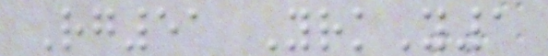Rg51 YrkY1
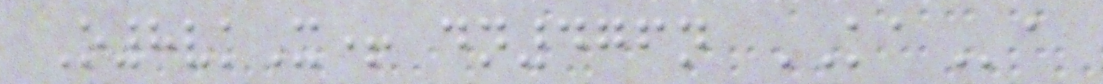O8vkX+ dn476n KAa
